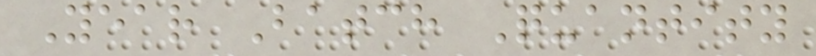Year Batch Quantity
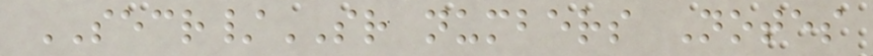SECR/SR numbers Notes
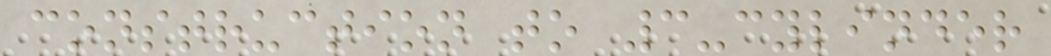construction to 3-cylinder
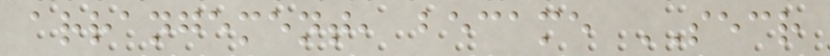arrangement, became SECR
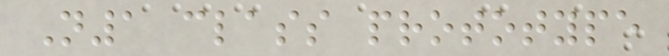N1 class prototype
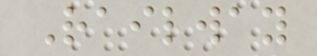Railway
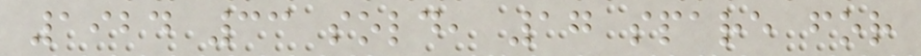1924 33 sold, 17 spare for
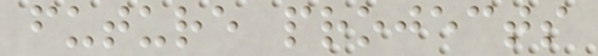future projects
